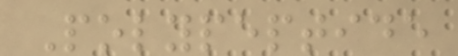Polypeptide
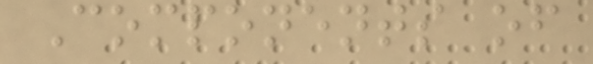Components of
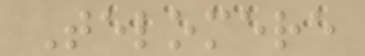Telomere
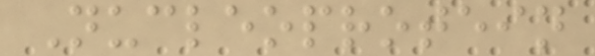Nucleoprotein
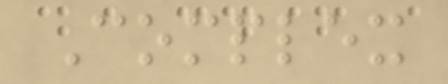Complex
